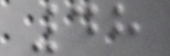48
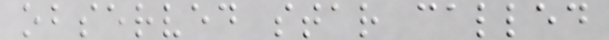observed star called
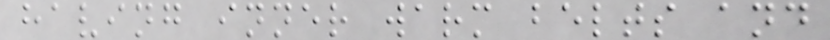having inner warm belts and
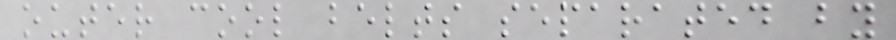outer cool belts separated by
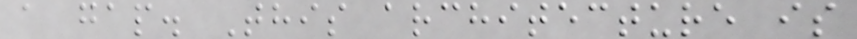a gap. This architecture is
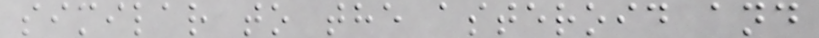similar to the asteroid and
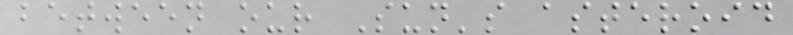between our Sun's asteroid
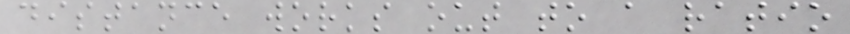distance works out to a ratio
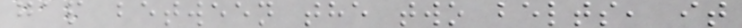gap between the two belts, it
